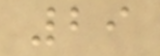29
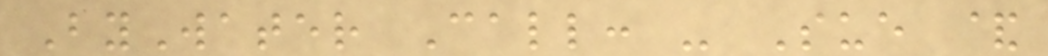ByWater Call: - Sue &
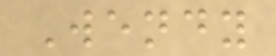Wendy
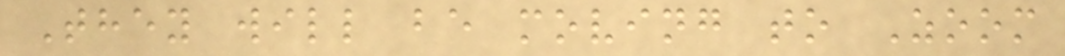They will be moving to Zoom
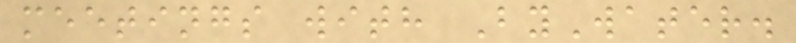meetings with ByWater.
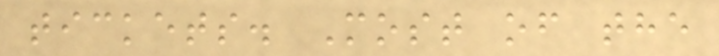tickets. Most of the
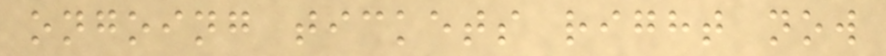ongoing tickets right now
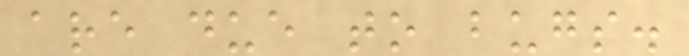are due to bugs.
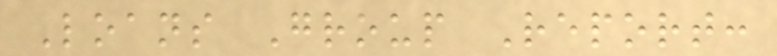Loans Group Report:
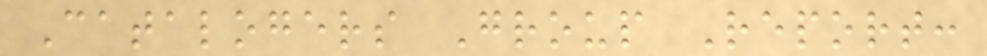Catalogers Group Report:
